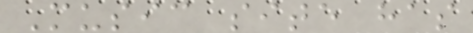Music site has
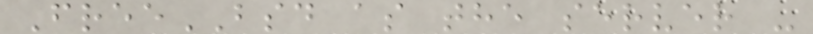FreeBSD as the server -
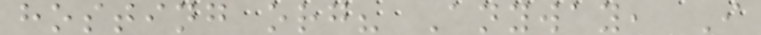hosting org? Anyway, I
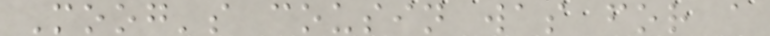Moog's cousin was for a
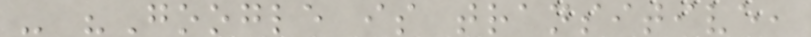- "Google is transitive,
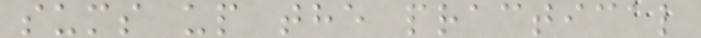sums up the practical
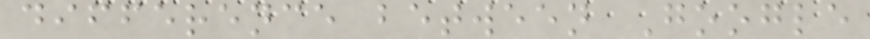difference between Google
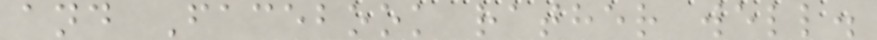and Facebook rather well.
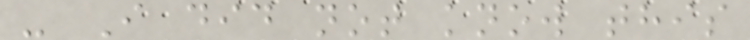- I did not know this
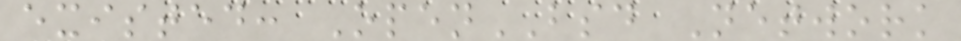existed: OpenBSD Network
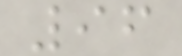96
